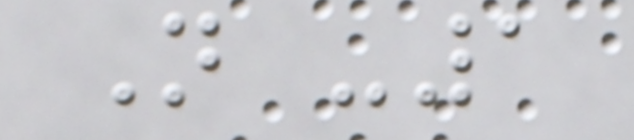N -1
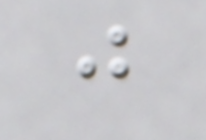j
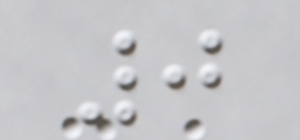0
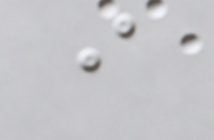i
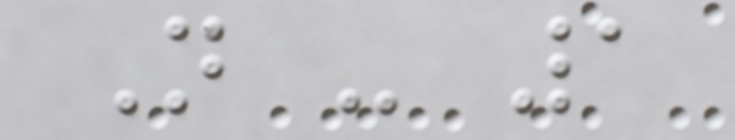N - 1
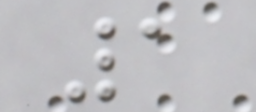1
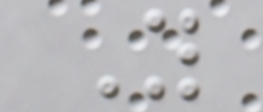Y
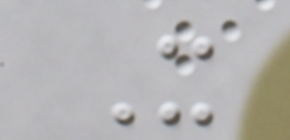X
